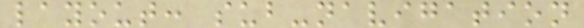layout: sub-navigation
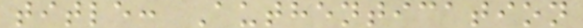title: Authentication
